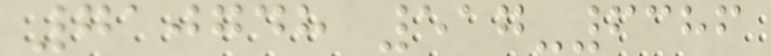710748 517-6386
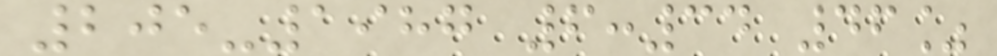205-1987 6:34 46%
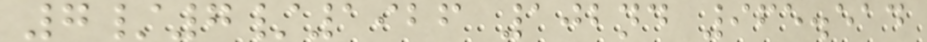7/7/1926 102nd 965.514
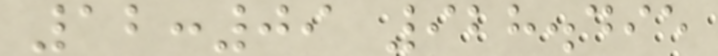12:09 928.495
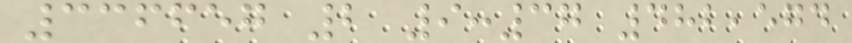336657 2 9:37 482,574
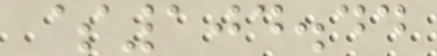$104.44
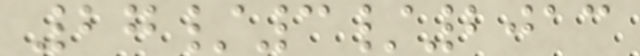27/3/2013
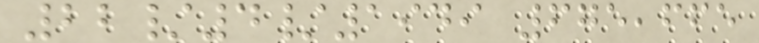22/4/1949 675,665
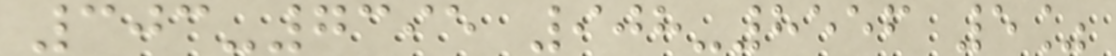303-7395 908-8556 5%
